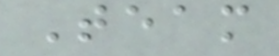Team
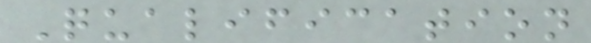Qualification
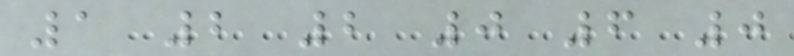1 2 2 0 6 0
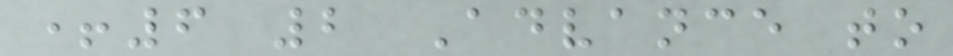+6 2 Advance to
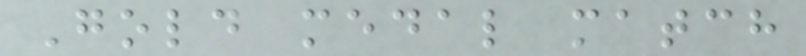Gold medal match
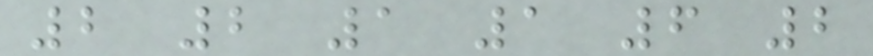2 2 1 1 6 2
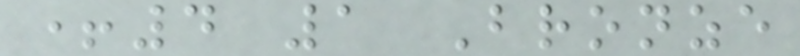+4 1 Bronze
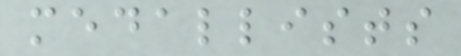medallists
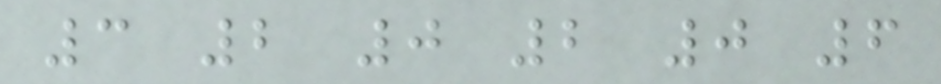3 2 0 2 0 6
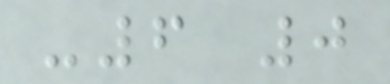-6 0
